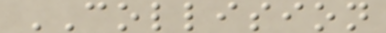COLLISION
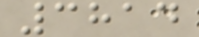3814
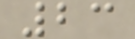23
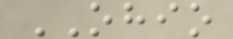OHIO
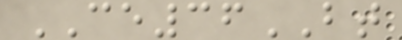CE36BT
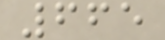665
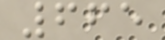665
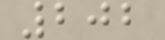202
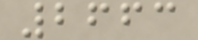2663
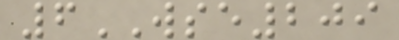6WSE209
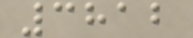3812
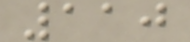110
